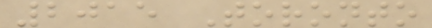2015 Toronto
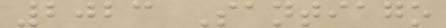2023 Santiago
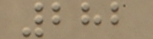282
